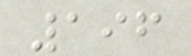196
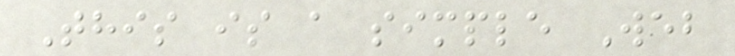This is a simple Web
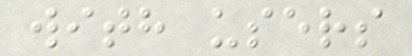with users
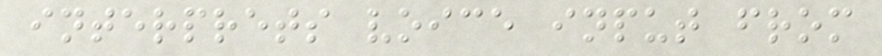interprets voice input from
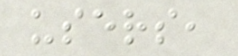users,
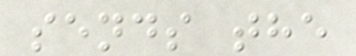sends the
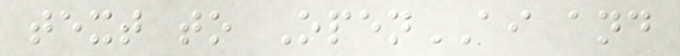text to OpenAI and
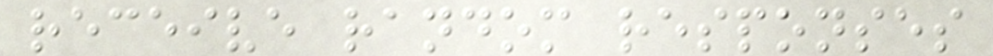receive random responses
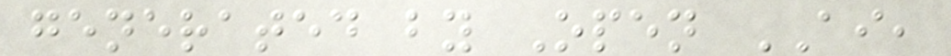generated by Open AI,
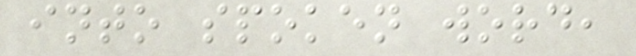into spoken word,
